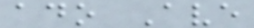ado Ave
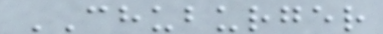CHUBURGER
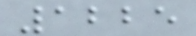1225
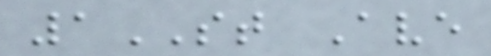1ST Ave
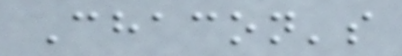Chacon's
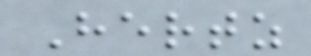Hertz
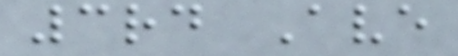3rd Ave
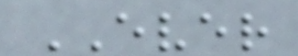EVER
